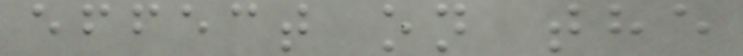effect on the
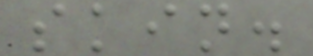skin.
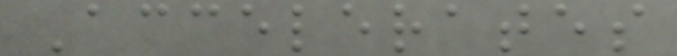Accelerates
